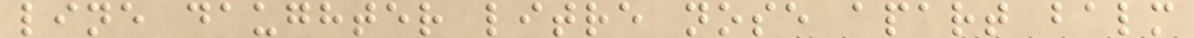line daughter litre nose apart balm
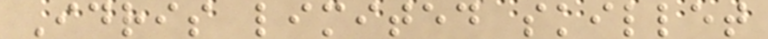Idris limited skillet
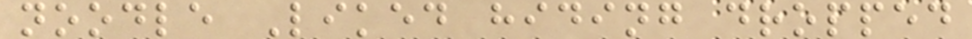noodle Liked hiding dropped
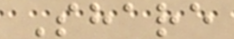Share
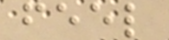feel
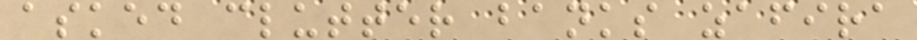asked clutter banks zafira
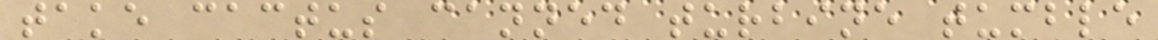take cactus canned turbine tumble
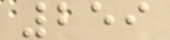259
